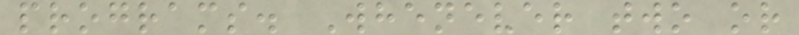programs. Whenever two or
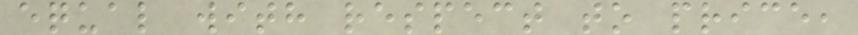equal with respect to price,
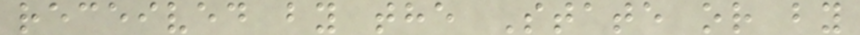received by the State or by
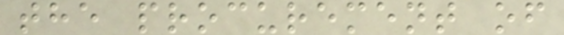the procurement of
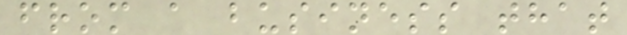from a business that
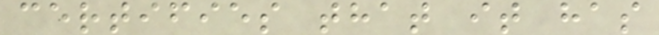certifies that it has
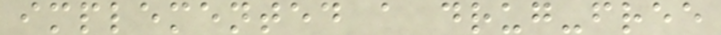implemented a drug-free
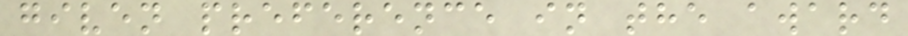given preference in the award
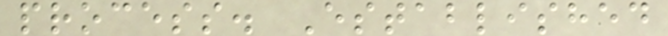process. Established
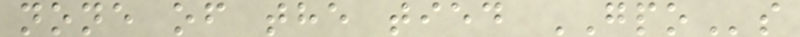none of the tied GPOs
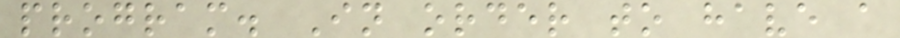program. In order to have a
